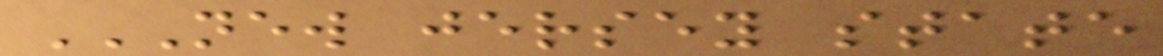NEW JERSEY STATE
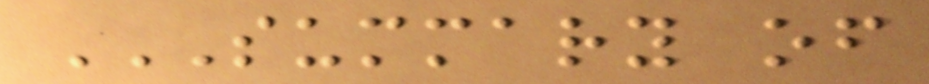SUMMARY OF
